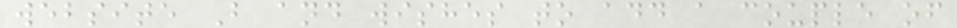website B and wishes to add a couple of
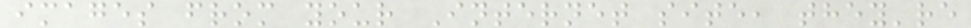images from your Internet site, they're
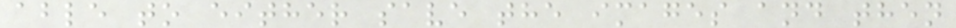able to either save the images and then
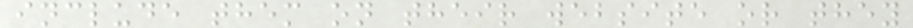include them on their website or they
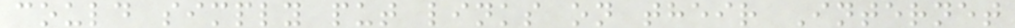could simply put links on their Internet
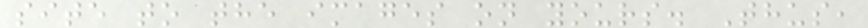site to the images on yours. Thus,
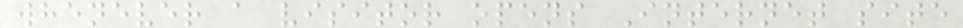whenever a visitor opens Internet site
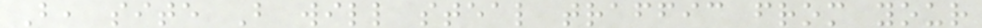B, site B will steal traffic from your
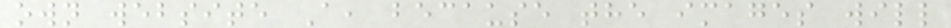own website A, because the images will
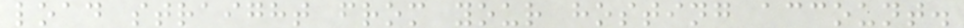load straight from your hosting account.
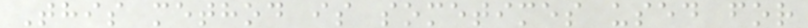This method is sometimes used for
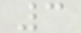3
